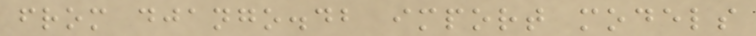from django.db import models
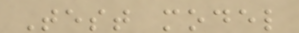Test model
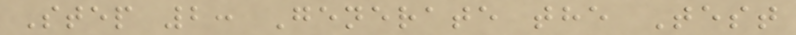Step 2: Generate the Test
